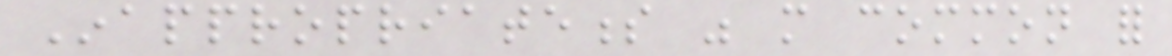Inappropriateness was more common for
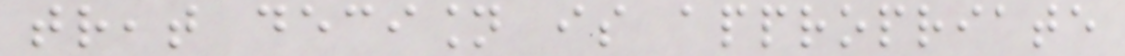treat decision is appropriate
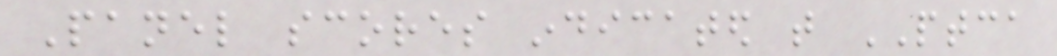Panel scores indicated that PTCA
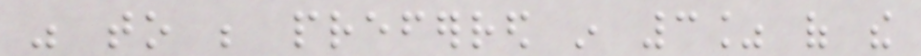was to be preferred in 3% of the
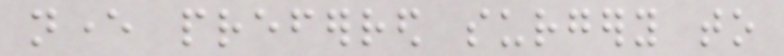never preferred surgery to
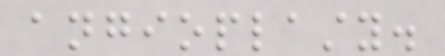angioplasty.
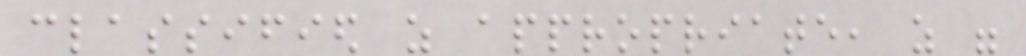classified as appropriate, as were
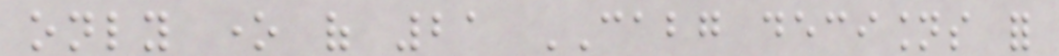only one of 21 CABG decisions for
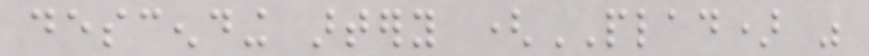descending artery (PLAD) was
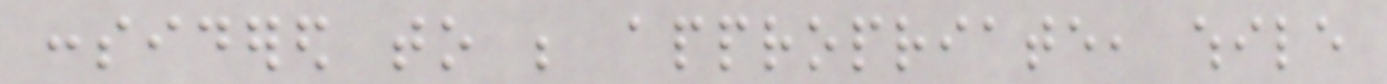considered to be appropriate, while
